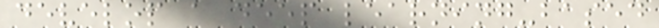develop a deep learning-based
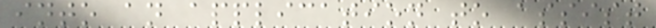into an application to assist
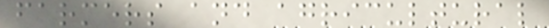farmers and agricultural
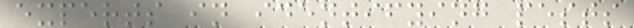experts in identifying pests
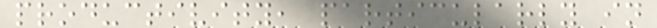productivity, particularly in
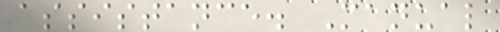assistance. Manual
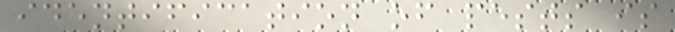identification of pests is
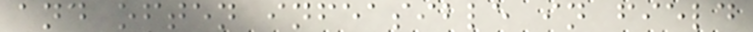and often infeasible in field
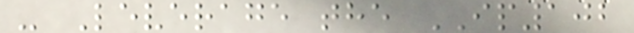- Leverage the IP102
